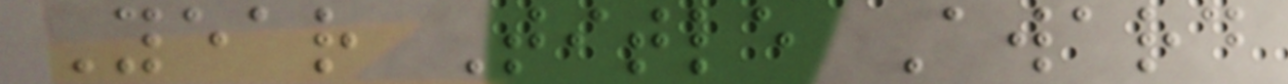Year Title Award
